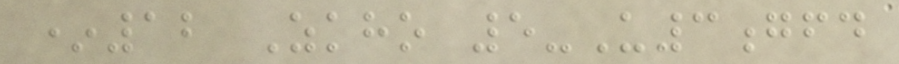*12 Zkho 5-U3gfd
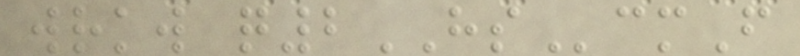wrkw q2HScmF
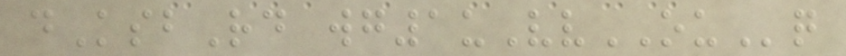dKsbRd wg1uVvOUq
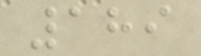189
